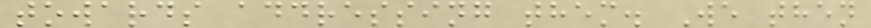towards addressing them. We then
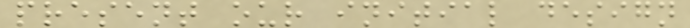present our initial design
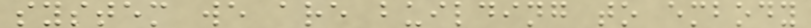system we are building to embody
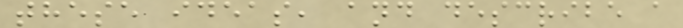these ideas, and describe a
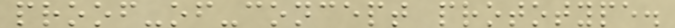proof-of-concept prototype.
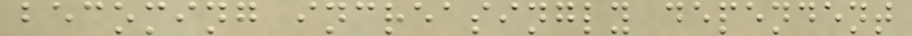becoming increasingly dependent
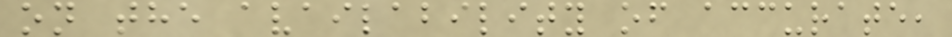on the availability of accurate,
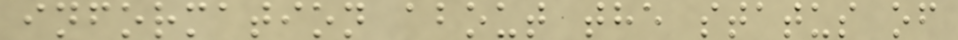information about the status of
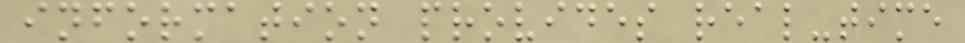information provides real-time
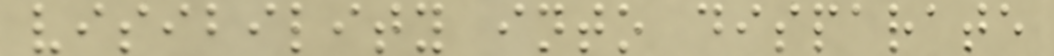visibility into disparate
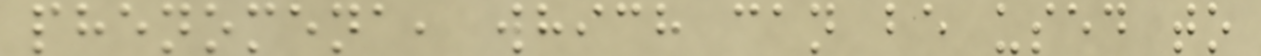phenomena, which can be used to
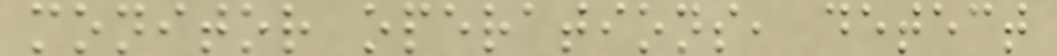monitor operations, detect
